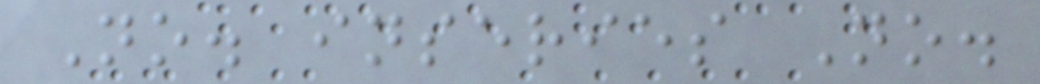No. inseries No.
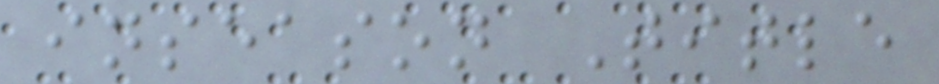inseason Title
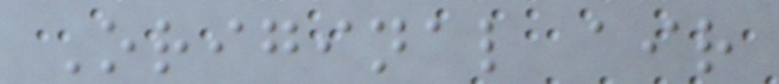Original air
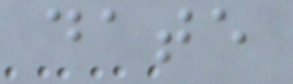date
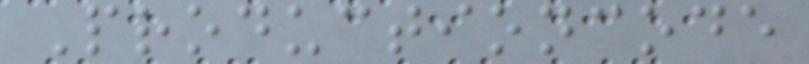Productioncode
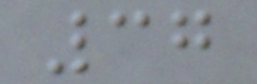37
